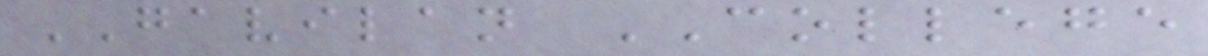GAVILAN COLLEGE
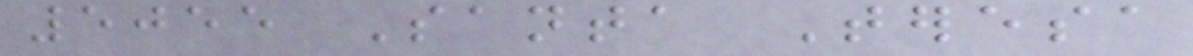5055 Santa Teresa
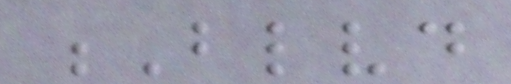Blvd
